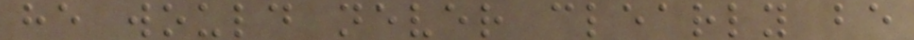he would never clearly be
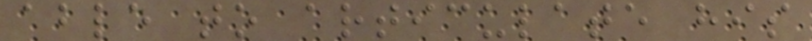able to articulate his
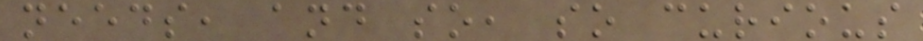needs, and so, so curious
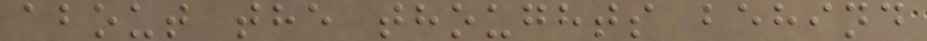about the thoughts behind
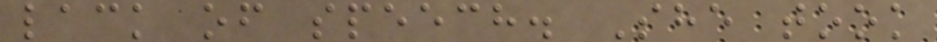lack of speech. She took
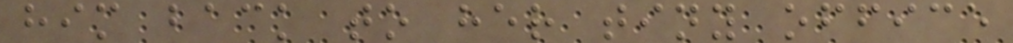him back to her tiny office
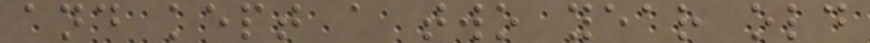and kept a two year old
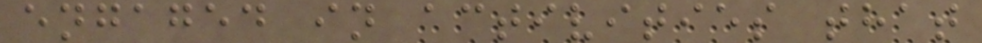engaged in activities that
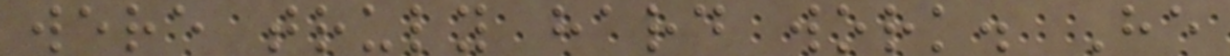were truly hard work. He
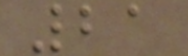21
